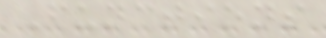Functions
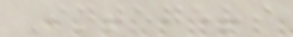Integers
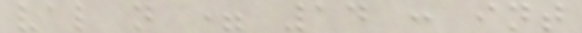val n = 14 : int
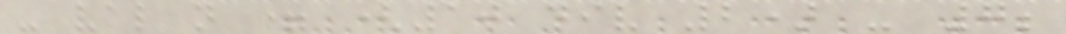- val n = (10 div 2) - 7;
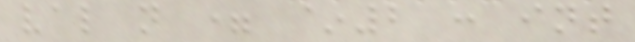val n = ~2 : int
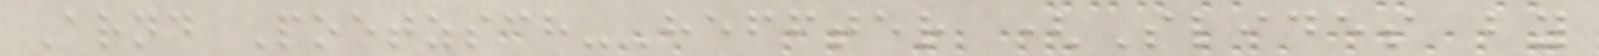Arnd Poetzsch-Heffter (Slides by
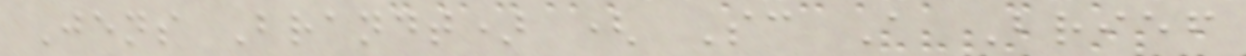Jens Brandt) ( Sc A Brief
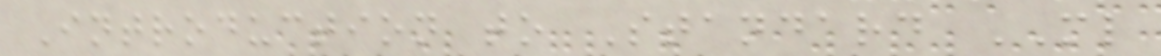Introduction to Standard ML
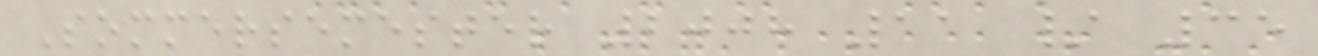Sommersemester 2008 11 / 35
